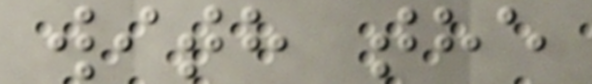with the
